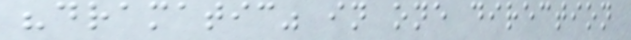"dramatic" in one direction
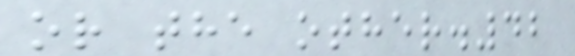or the other.42
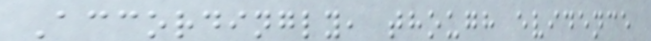Accordingly, though evidence
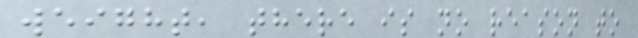weight, there is no reason to
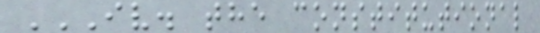IV. THE CONSTITUTIONAL
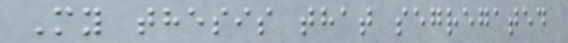My thesis that segregated
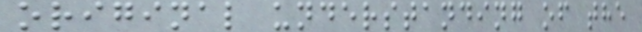original understanding of the
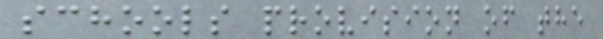schools provision of the
